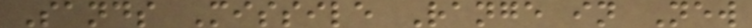Sands Missile Range in New
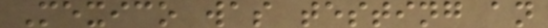Mexico was testing an
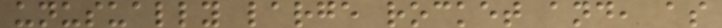unusually large rocket and, as
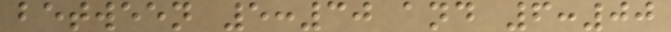between 5:30 and 6:00
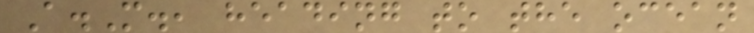A.M., heading to the ocean
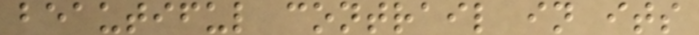beautiful contrail in its
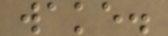wake.
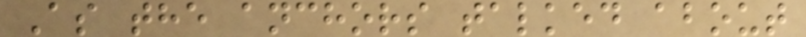As the anchors talked about
